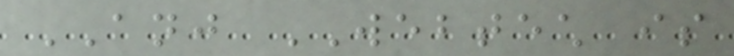ANJ WEBTECH is
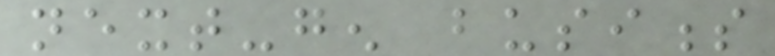next-gen business
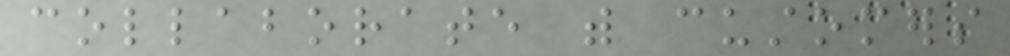collaborate with customers
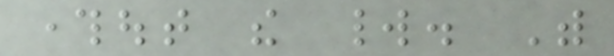throughout the world. With
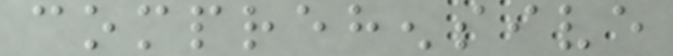comprehensive
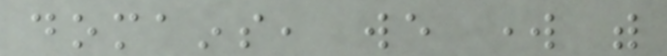domains, we work with
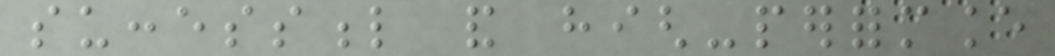successful and high-performance
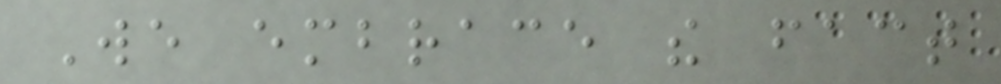We embrace the fact
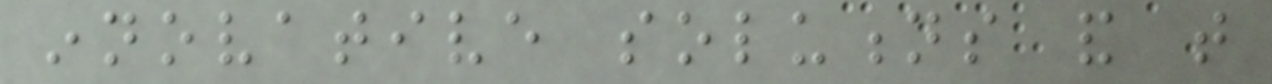innovative solutions and that
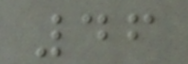46
